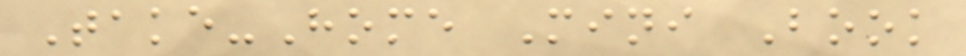Take-Home Mini Book
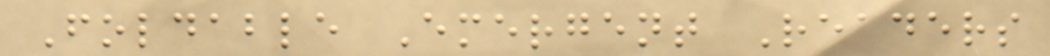Foldable Emergent Readers
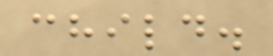child.
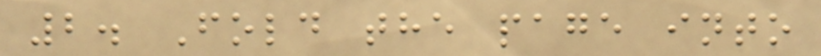2. Fold the page into
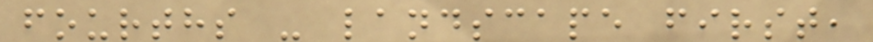fourths - landscape first,
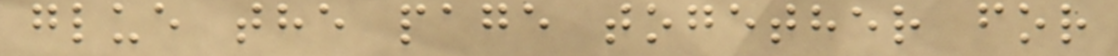glue the page together for
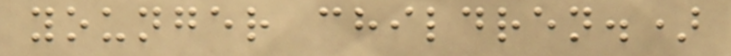younger children.)
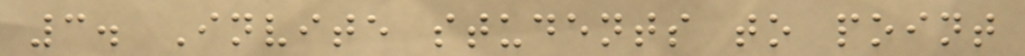3. Invite students to point
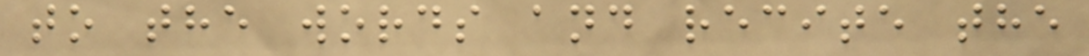to the words and recite the
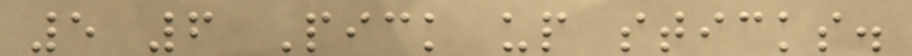5 6 Pick up sticks.
